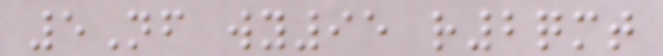5Nf wy95 r2qmt
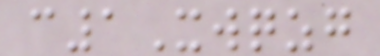c1Xwqzg
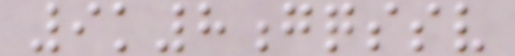9k8gqssv
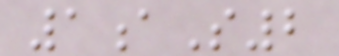1aS2
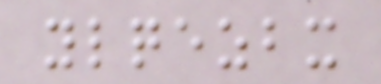ylqezbx
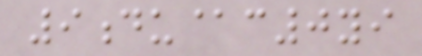9du@c0yi
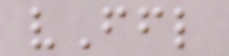vFfl
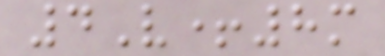4V+8m
